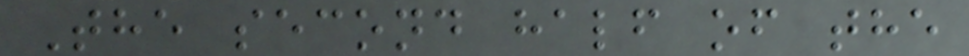The second half of the
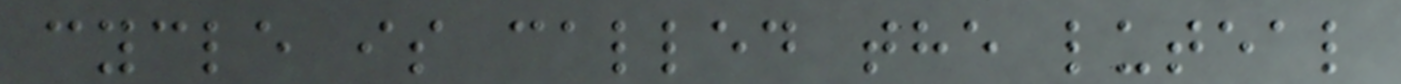cycle is called the luteal
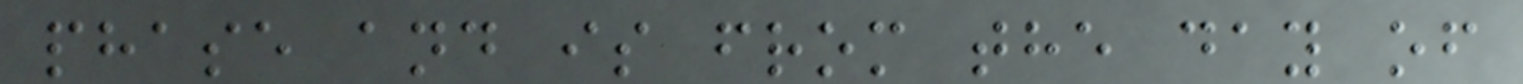phase and is from the day of
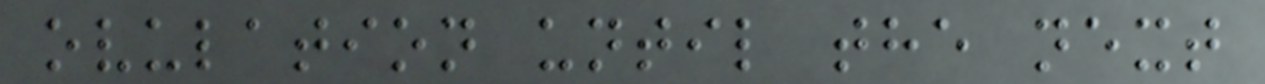ovulation until the next
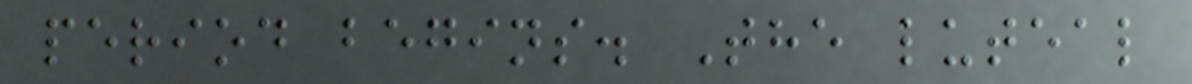period begins. The luteal
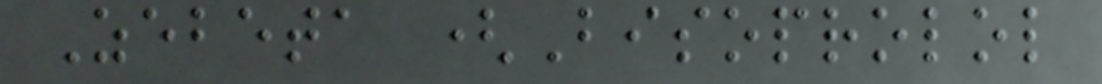Zebeta (Bisoprolol
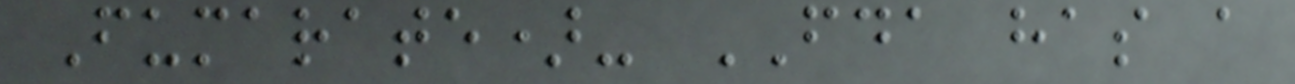Fumarate)- FDA has a
